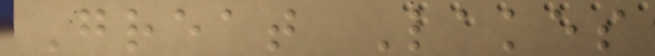Great Lakes
